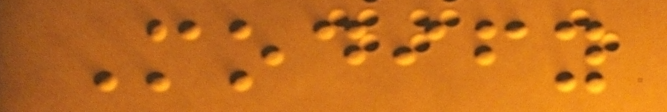Modify
